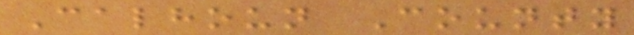Calhoun County
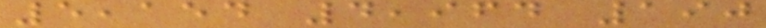5,154 4,964 190
